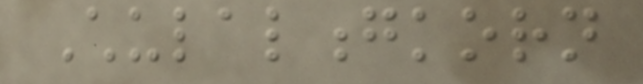Chulalongkorn
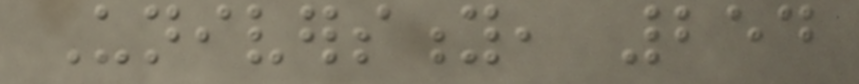University, 254
